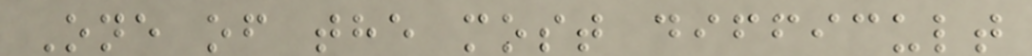One of the most difficult
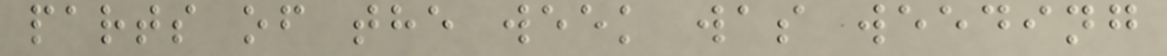parts of the week was weeding
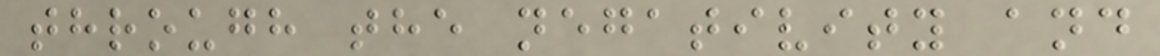through the negativity and
